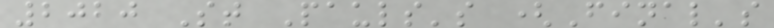2020 St Pauls's (Final's
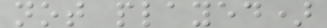not played)
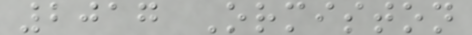2017 Ormiston
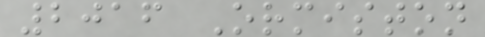2016 Ormiston
